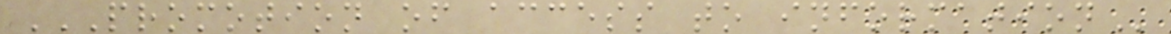PROMOTION OF ACCESS TO INFORMATION
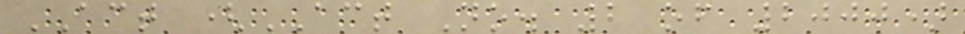ACT (ACT No. 2 of 2000)
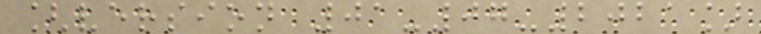[version 01-07-2021]
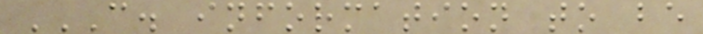C. INFORMATION TO BE
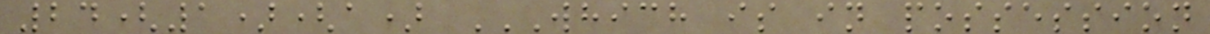24(1)(a) WHICH IS IN POSSESSION
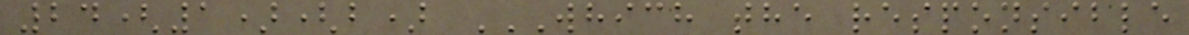24(1)(b) WHICH THE RESPONSIBLE
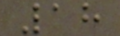18
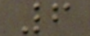6
